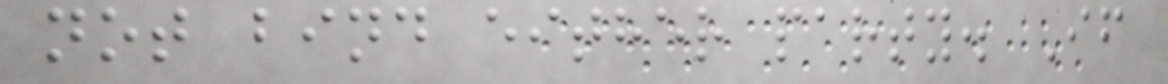not bind either party. If
